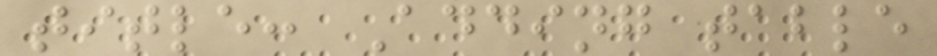title: Adding table
